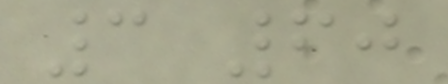3 60
